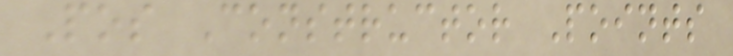Pos Constructor Points
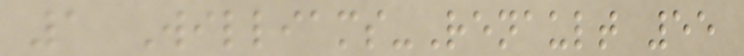1 Williams-Renault 55
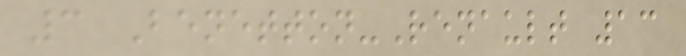3 Benetton-Renault 13
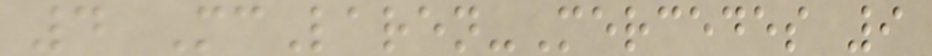4 McLaren-Mercedes 9
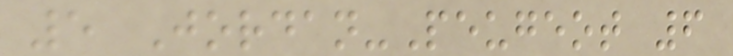5 Jordan-Peugeot 6
